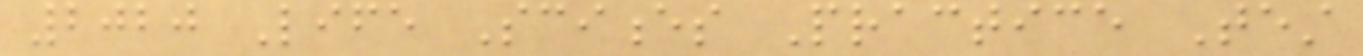2020 Life Sciences Practice Test
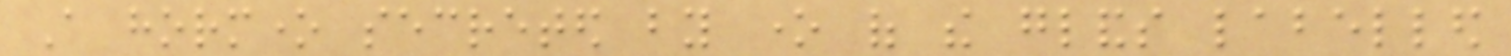A hormone secreted by one of the glands labelled
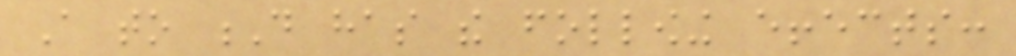A to D has the following effects:
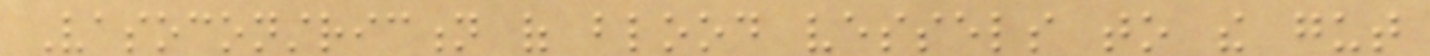Vasoconstriction of blood vessels to the gut
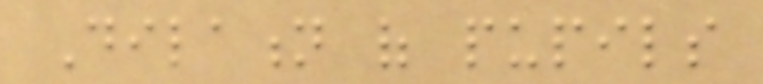Dilation of pupils
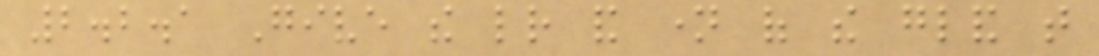2.2.1 Give the letter and name of the gland that
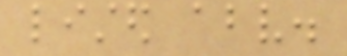listed above.
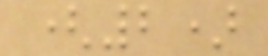(2)
